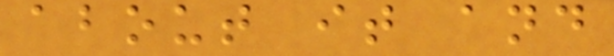about it and
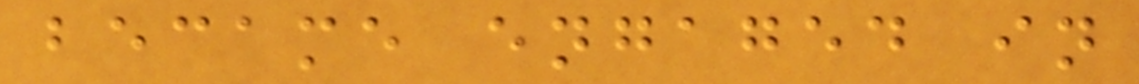became engaged in
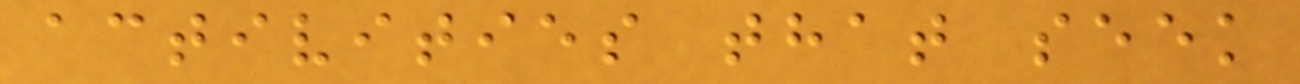activities that seek
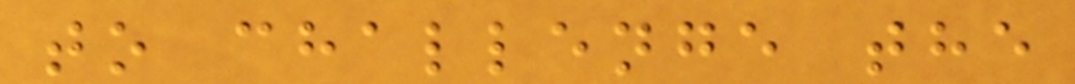to challenge the
